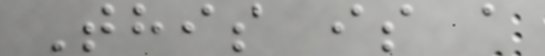This is a
